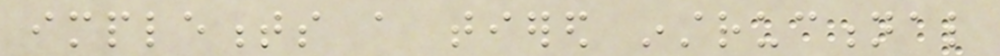implements a tiered instructional
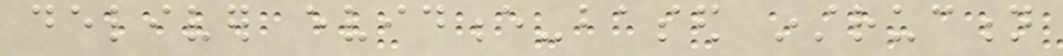deliver evidence-based instruction
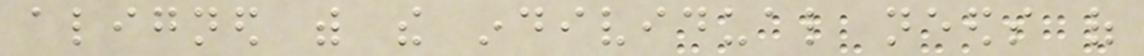aligned with the individual needs of
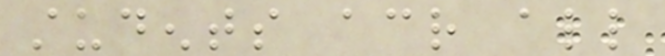students across all
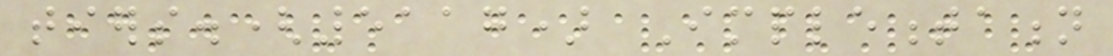tiers.(5117) Implementation
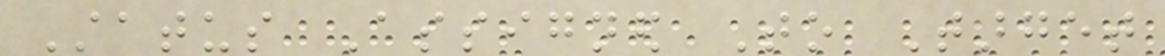Status Assigned To Target
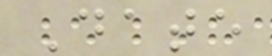Date
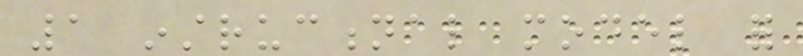1 instructional model for
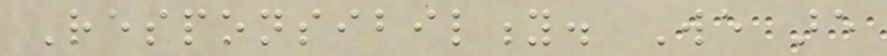Responsibility. We are
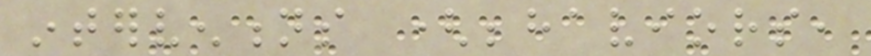interventions (behaviors,
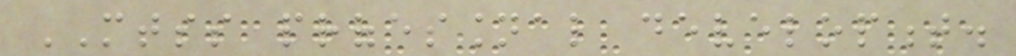MTSS professional development.
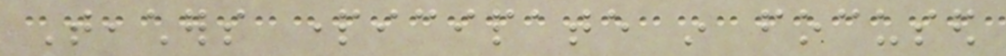Teachers participate in focused
